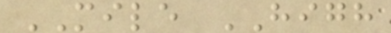MILE HIGH
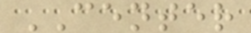CENTER
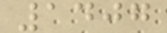1407
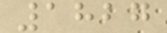1827
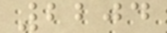2204
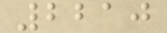2210
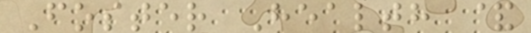Foster Health &
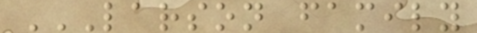LARSON FAMILY
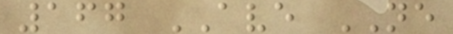167 AVE NE
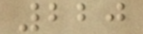220
